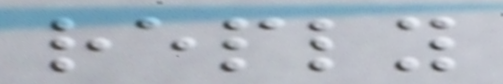reply
